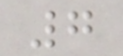7
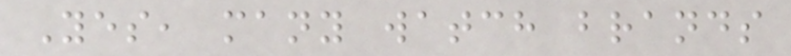Yes, many watch brands
